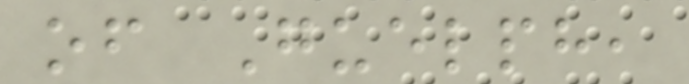of Guelph,
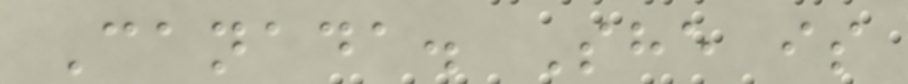Canada. She is
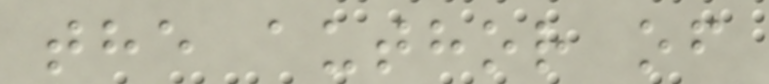the author of
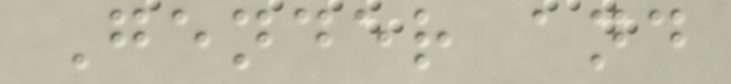Gender and
